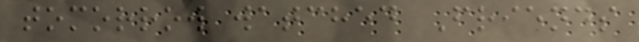tomorrow watched Friends
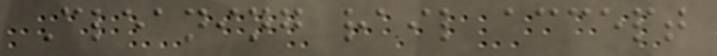Cleaning rail accept
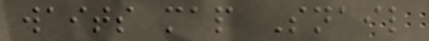waits map Snail
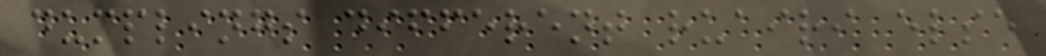dumplings different ruairi else
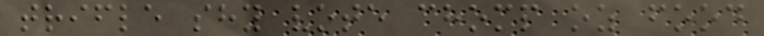trifle shy vote chomp oz food
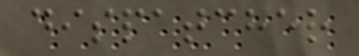dispatcher
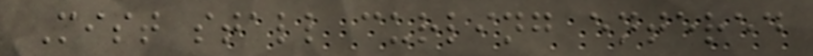Mist stall curling entered
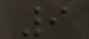9
